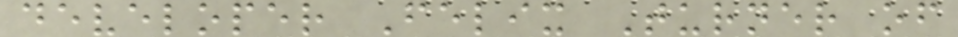developer Felix Turner of
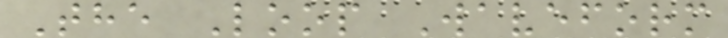The Loop Waveform
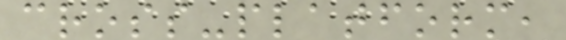cross-platform,
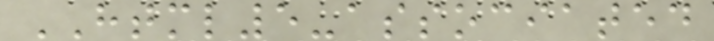HTML5-associated
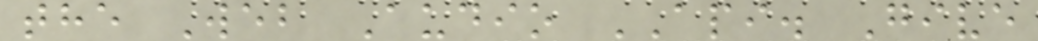the Web Audio API. Give
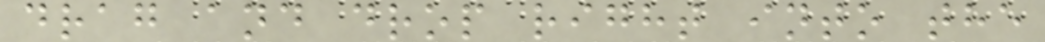drag and drop right into the
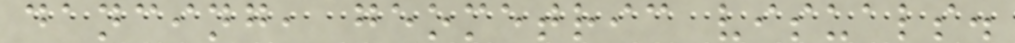dancing, geometric visuals.
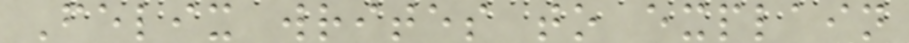Felix writes to explain
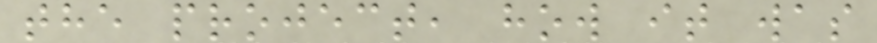the project, how it was
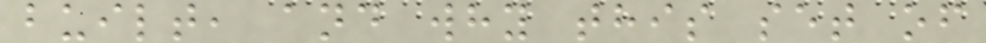built, and why this set of
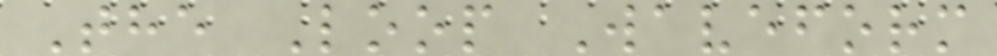The Loop Waveform
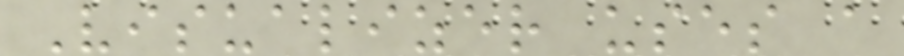Visualizer uses a
